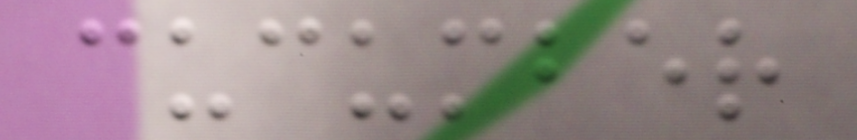cucumber
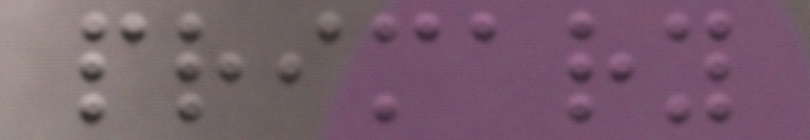primary
